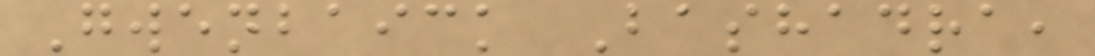Gwenbaick Bashadra,
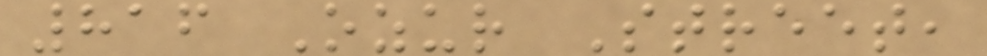816 Ozur Street,
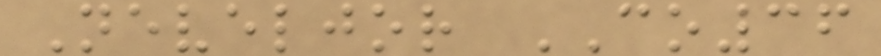Neveljor CO36
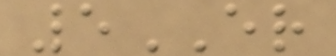5ER
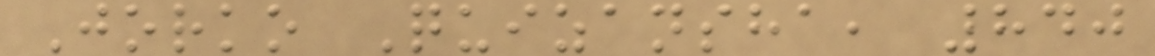Jorko Quizansha, 840
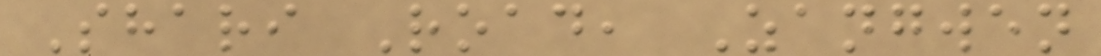Shari Road, Zangwen
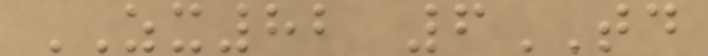ZX82 6TD
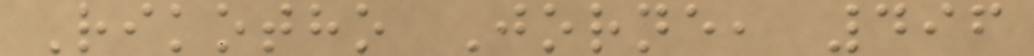Rikotho Jorne, 496
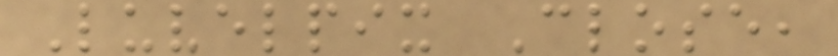Luvelpix Close,
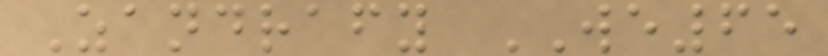Zandrafy WE65
